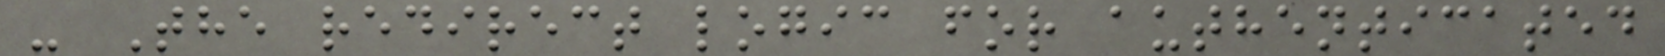- The redirect logic for authenticated
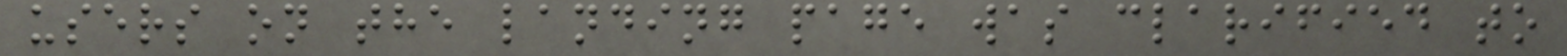users on the landing page was clarified to
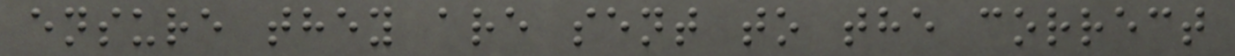ensure they are sent to the correct
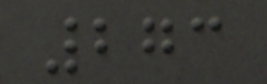273
